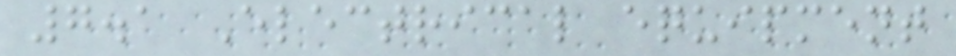7.1 Electrical equipment
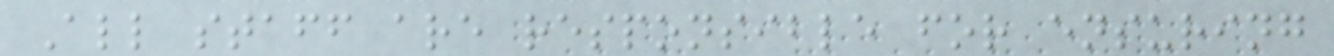All staff are responsible for ensuring
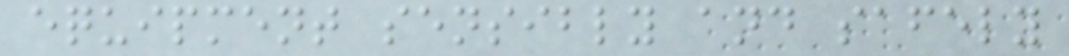equipment sensibly and safely
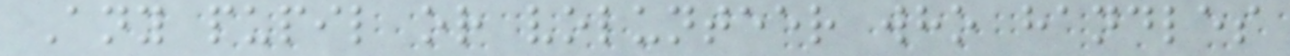Any pupil or volunteer who handles
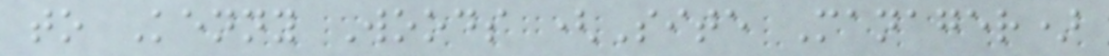to Kenny Woods (Site Manager)
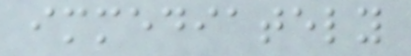immediately
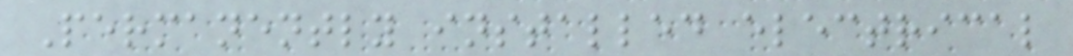Permanently installed electrical
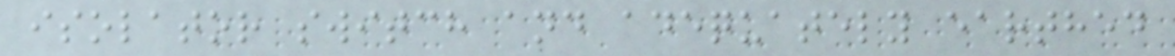isolator switch and adequately earthed
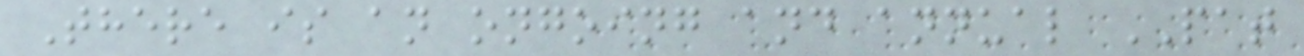There is an ongoing and annual PAT
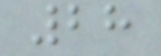28
